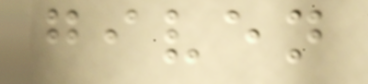given
